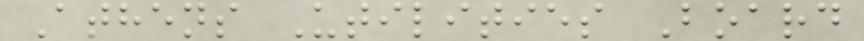Athens Utilities Board
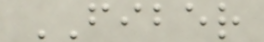FIBER
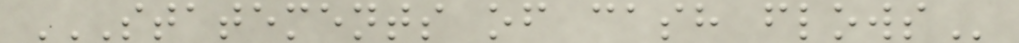STATEMENTS OF CASH FLOWS
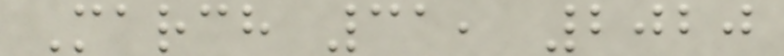March 31, 2020
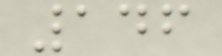146
